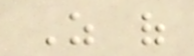As of
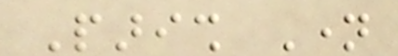Parish Name
